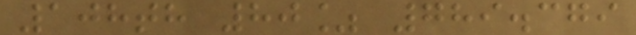108th 80% 789.379
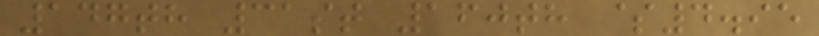147th 31st 160th $4.95
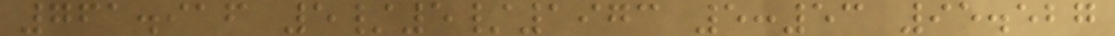761.916 5/5/1973 5:53 95.527
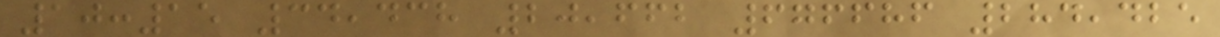10:15 34,438 20,662 676686 284,425
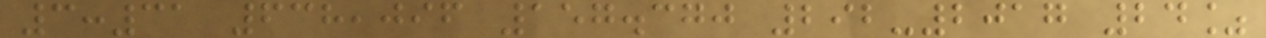3:31 638,096 157.370 292-2017 24%
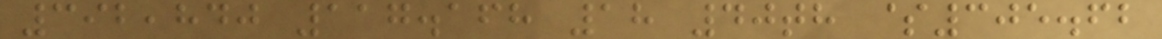392,840 117.168 18 40th $305.62
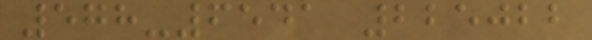578-6541 225022
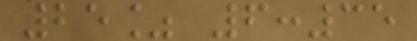25% 6:35
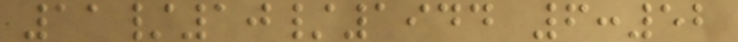11/10/1944 6:52
